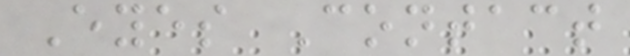Eyes Contact
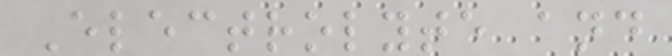Electrolyte and
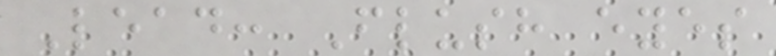Lead: Flush eyes
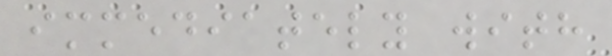immediately with
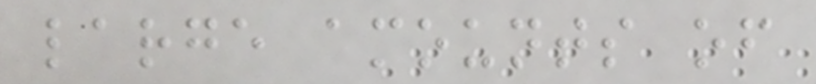large amounts of
